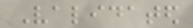Validated
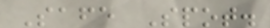Safe Spot.
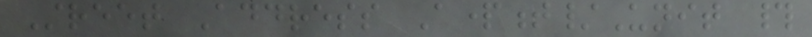Street Address Apartment/Unit #
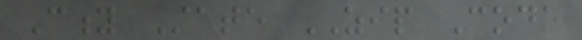City State ZIP Code
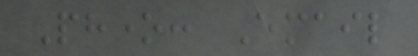Phone: Email
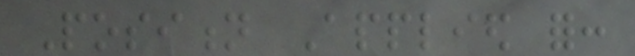Position Applied for:
